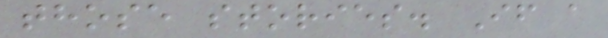those stories. If a
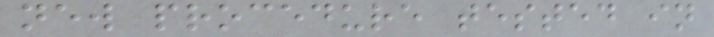new procedure tested in
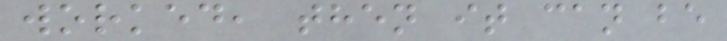worked, then it can be
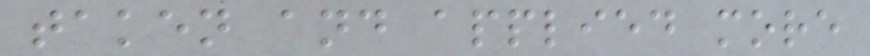taken and applied more
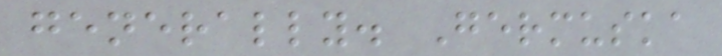generally. Germuska
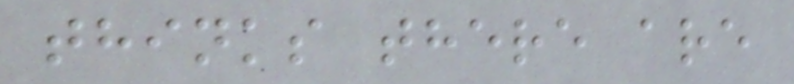thinks there are
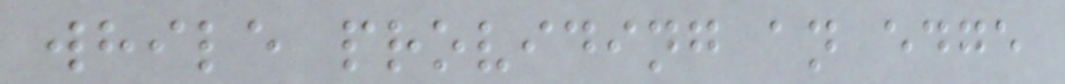while providing an edge
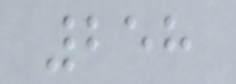258
